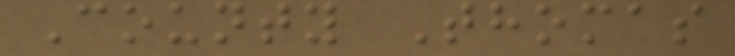County Thomas
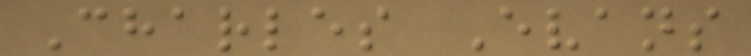Charles Evans
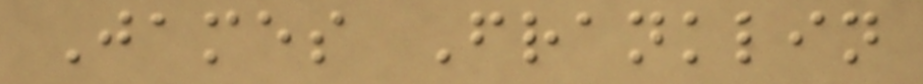James Franklin
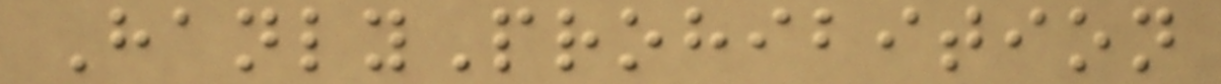HanlyProhibition
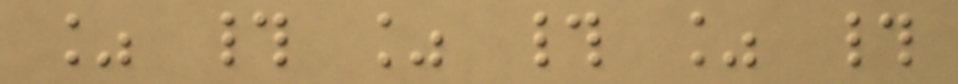% # % # % #
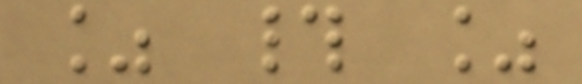% # %
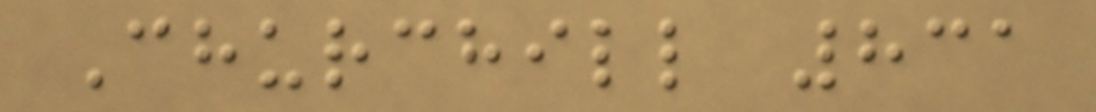Churchill 831
